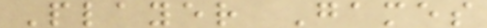Player Games
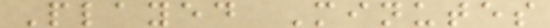Played Minutes
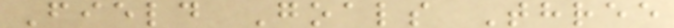Field Goals Three
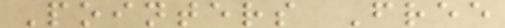Pointers Free
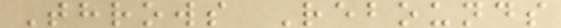Throws Rebounds
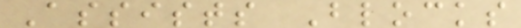Assists Blocks
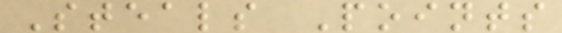Steals Points
